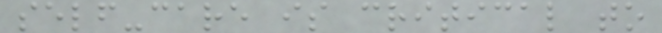self-care is critical to
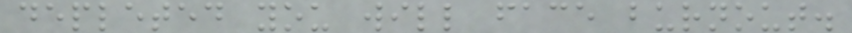depleted you will face burnout.
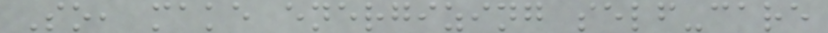So, make energizing self-care
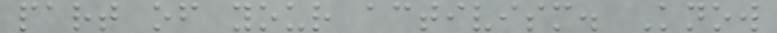part of your activism. Know
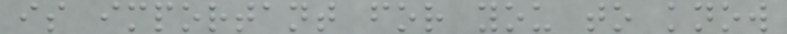is important for you to know
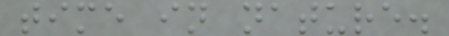time in nature.
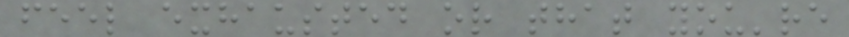feel exhausted or that you're
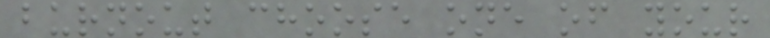burnout choose one of your
